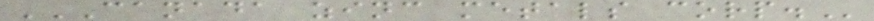CANADA ZINC METALS CORP.
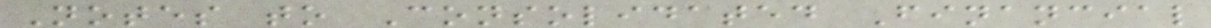Notes to Consolidated Financial
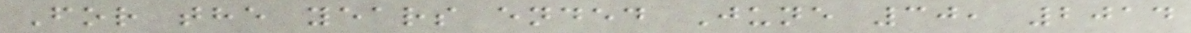For the years ended June 30, 2014
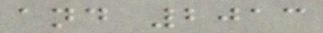and 2013
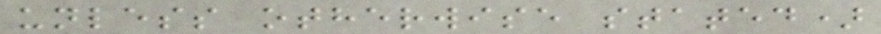unless otherwise stated)
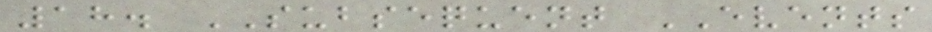18. SUBSEQUENT EVENTS
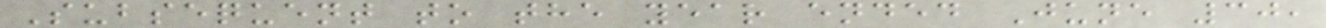Subsequent to the year ended June 30,
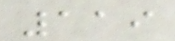119
